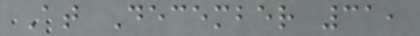At December 31,
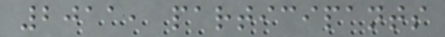2011, participants
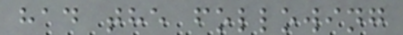had the following
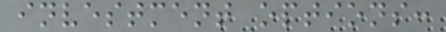investment options:
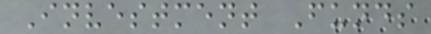Investment Funds
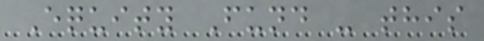Equity Fund - this
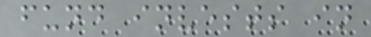fund invests in
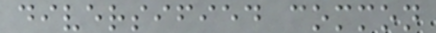diversified common
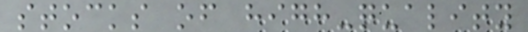stocks of high-quality
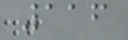116
